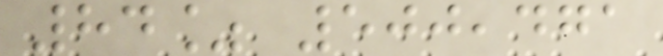84% 500,471
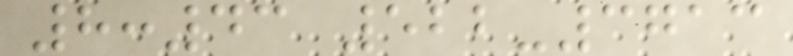8:43 522-3713
